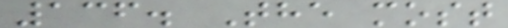136. The most
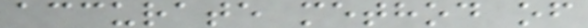accurate method of
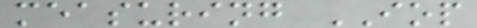measuring IOP
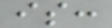is:
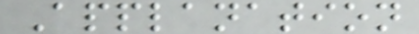Applanation
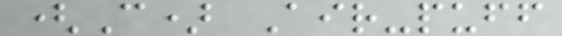(C) Air-puff
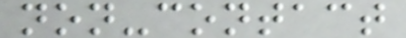non-contact
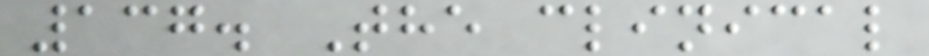137. The clinical
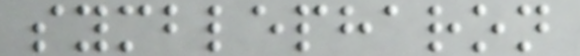symblepharon
